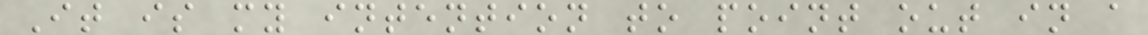It is my intention to point out in a
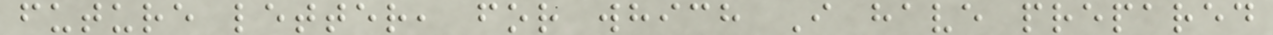future letter, for which I have prepared
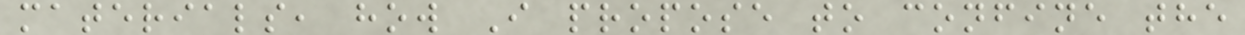materials, how I propose to confine the
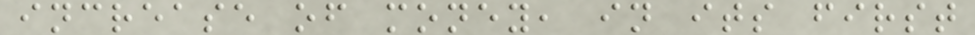increase of money, in its first
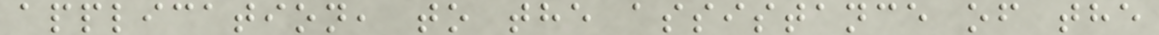application, to the assistance of the
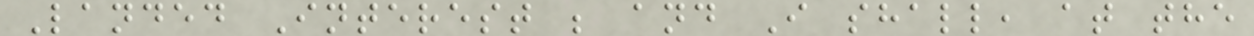Landed Interest ; and I shall, at the
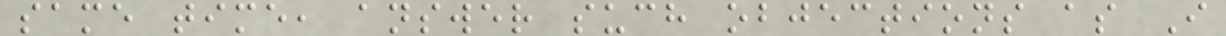same time, answer such objections as I
